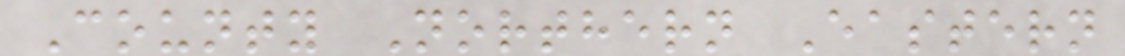County Northern Eastern
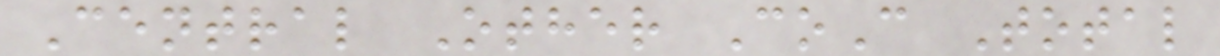Central Other CoC Total
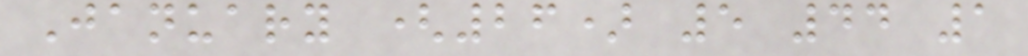January (26) 5 44 1
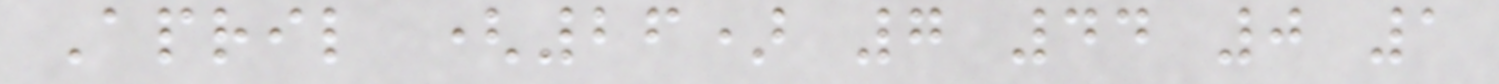April (26) 7 44 0 1
